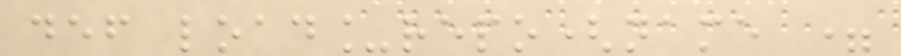def load_repo(name =
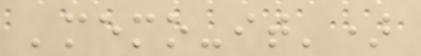'memo-it')
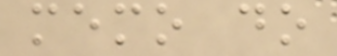memo do
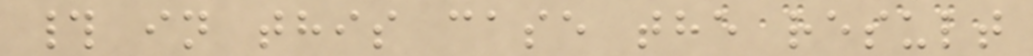# in this case the result
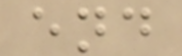end
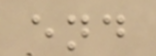end
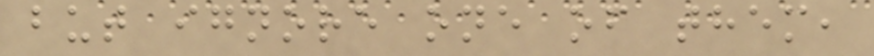but ignore one of them,
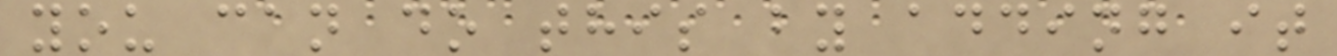you can do this by adding it
